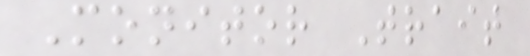Monitor Trait
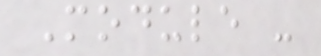Module -
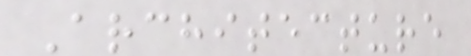Architecture
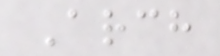Arch
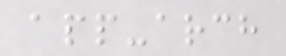app-arch
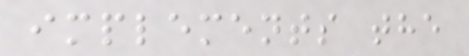implements the
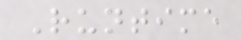Runtime
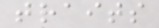traits
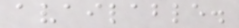available.
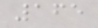165
